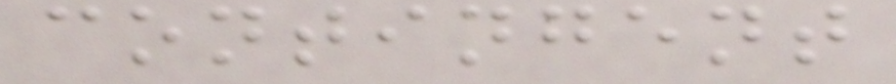contingent
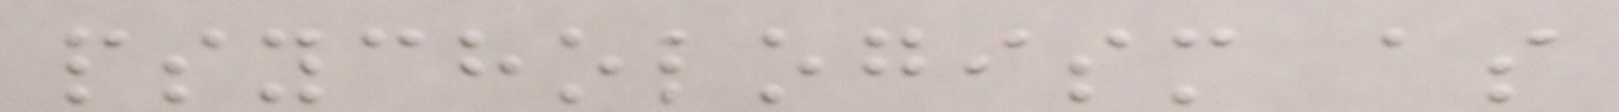psychologism as
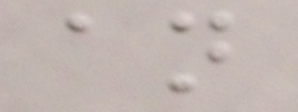an
